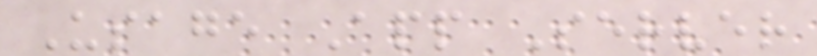Usage App Server
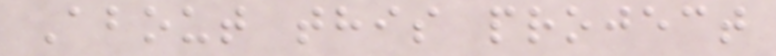About this project
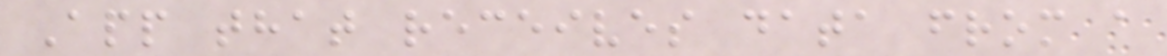App that receives data from a
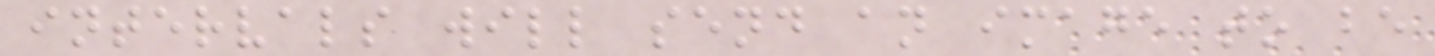intervals will send an image to be
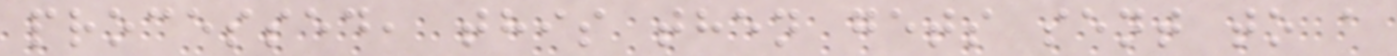processed, this then gets sent to a
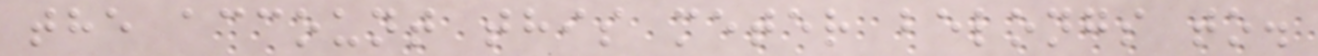the account this meter belongs to.
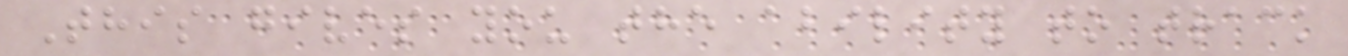This gives you the ability to track
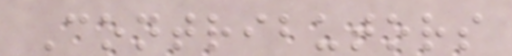Contributors
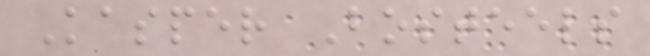Kasper Bosteels
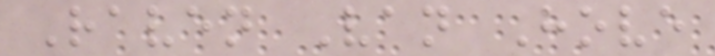Raven Van Hove
